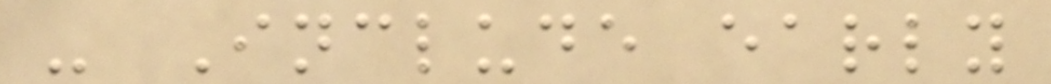- Include early
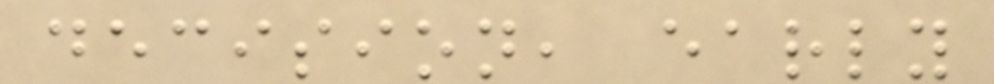decision, early
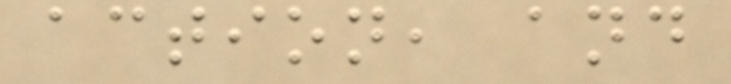action, and
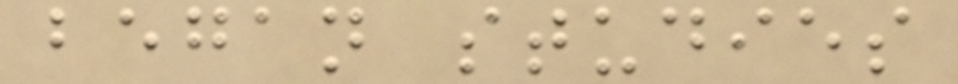began studies
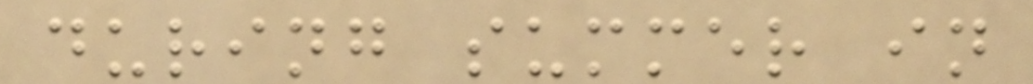during summer in
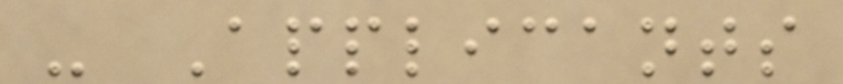- Applicants
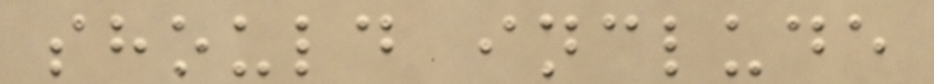should include
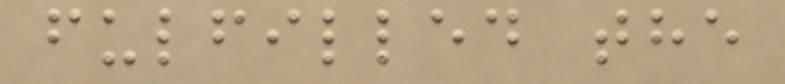fulfilled the
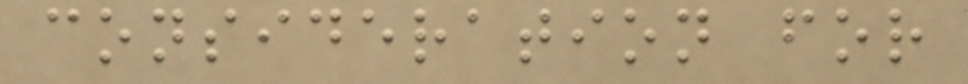consideration for
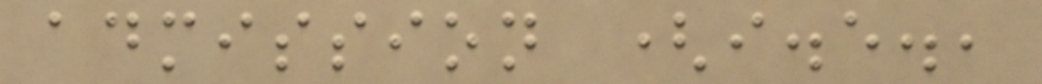admission (i.e.,
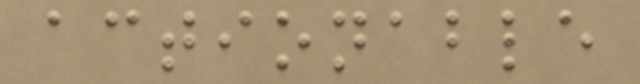actionable
